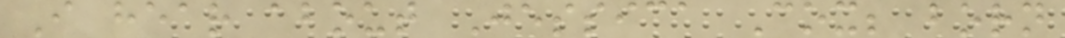I hear about Jessica Cox; born
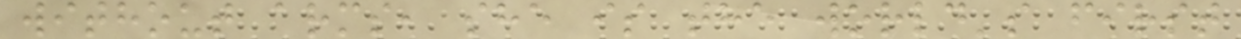without arms, she is the world's first
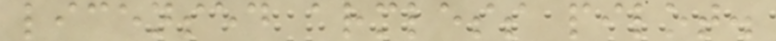licensed armless pilot.
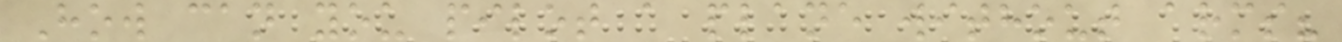How can you pilot a plane without arms?
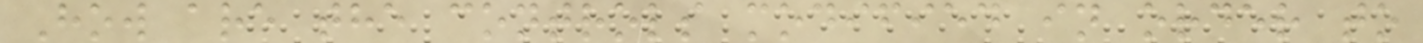How are the controls modified in order to
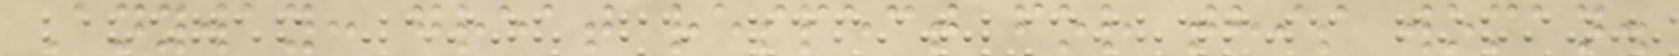Anyway: great respect for this woman.
